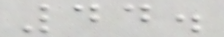44.
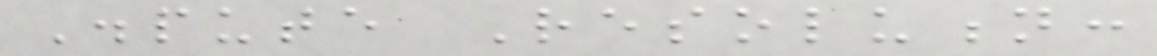Dispute Resolution:
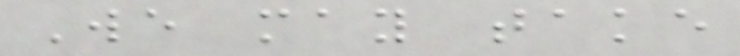We may take
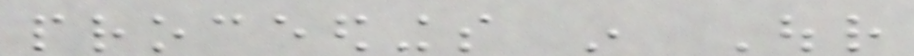proceedings in Our
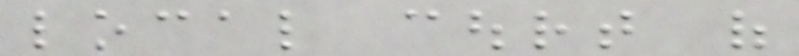local court of
